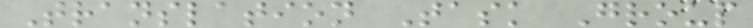Translation Task Group
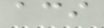aci
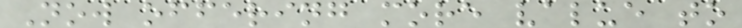Now offering more value to
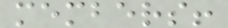members!
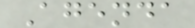Agenda
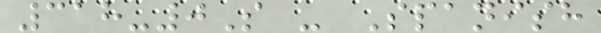318-0S - Spanish
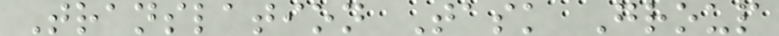Translation Task Group
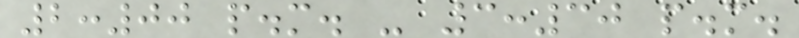2:00 p.m. - 3:30 p.m.
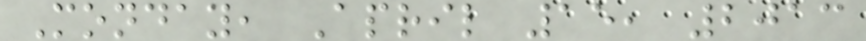Monday, April 15, 2013
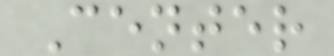Center
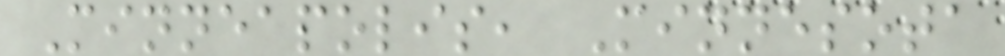Minneapolis, Minnesota
